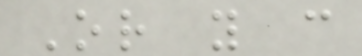Or you can
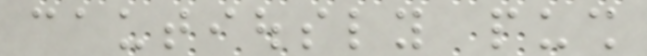cautiously push
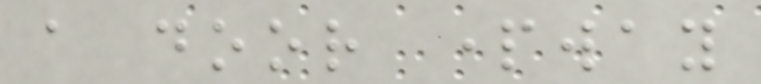a door partway
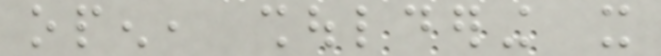open, shouldering it
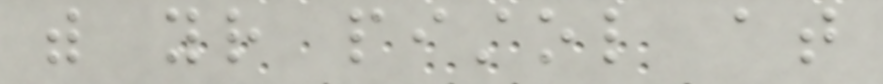with your pistol at
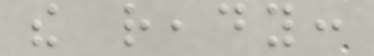the ready:
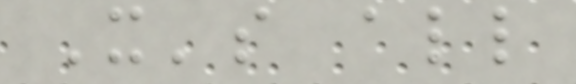It's all
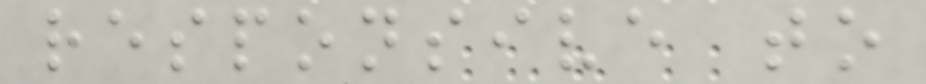responsive to
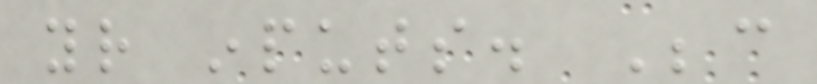your inputs. Because
